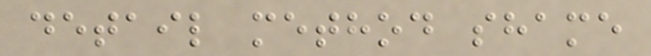detail method shame
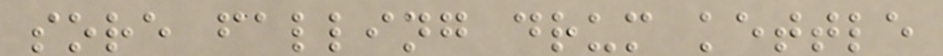sore falling drum kettle
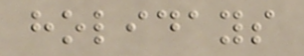holidays
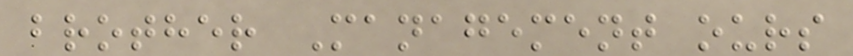brother Management ours
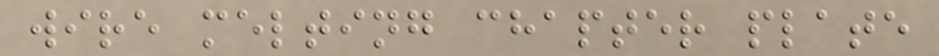wire melting chapter plate
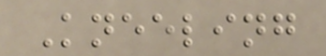Kneeling
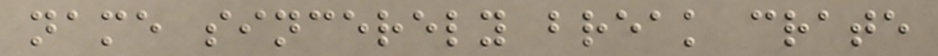name sincerely break crate
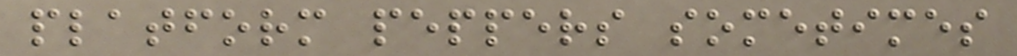platform peppers sometimes
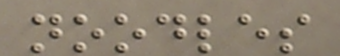noodles
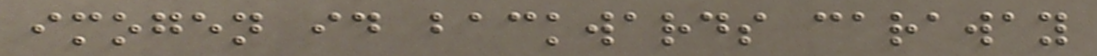imogen id backwards caraway
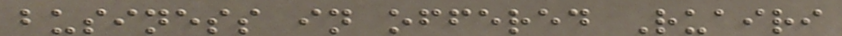business in offered Ruairi
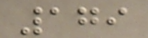179
